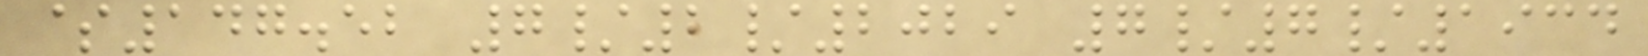$147.52 7/2/2029 7/7/1934
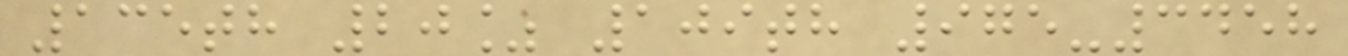135th 20% 109th 975-3458
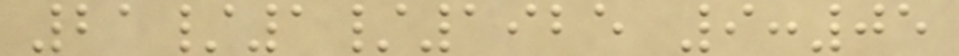21/1/1925 9:05
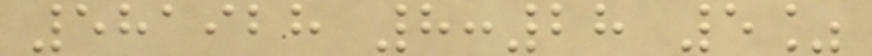581928 8:28 5%
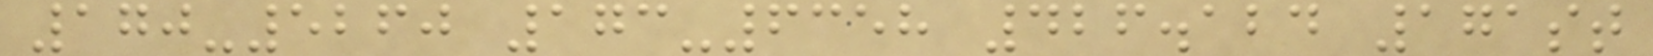170-5260 173-6358 426.124 171st
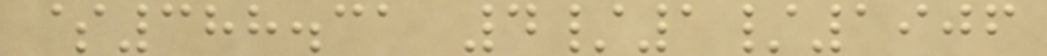$388.31 4/1/1906
